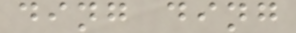ding ding
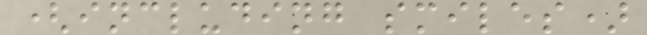(including smiles)
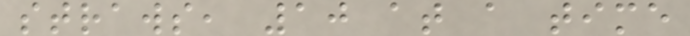straws, 10 at a time
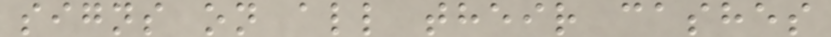signs on all their cashes
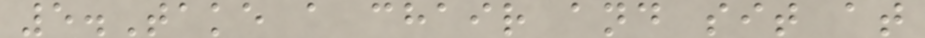5.Take a chair and sit at
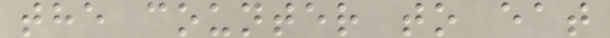the counter to eat
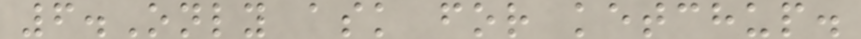6.Only ask for ketchup.
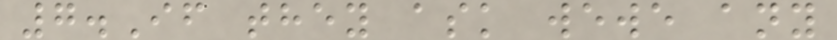7.If they ask wewe any
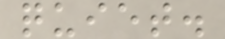quiet.
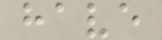have
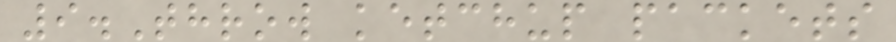9.Throw ketchup packets
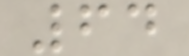64
